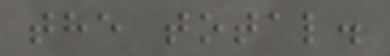the total.
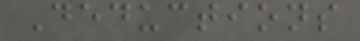Deductions
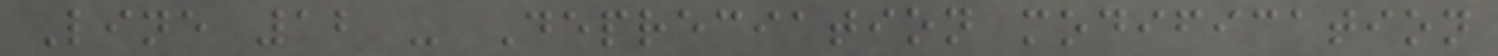Line 12 - Depreciation modification
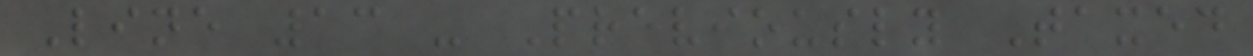Line 13 - Previously Taxed
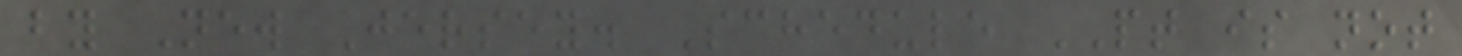by New Jersey. Schedule PT is not
